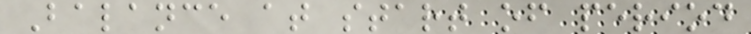Balance at start of period
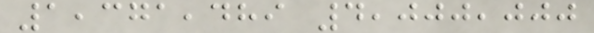1,371,489 4,000,000
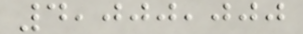4,000,000
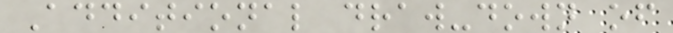Additional draw-down of
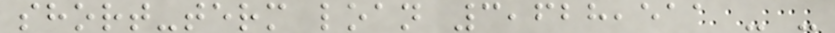short-term loan 3,628,511 - -
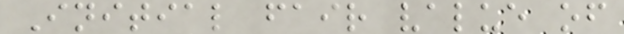Initial fair value of
